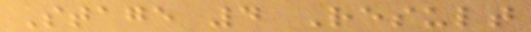Stage 4 Result
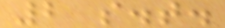2 s.t.
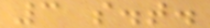3 s.t.
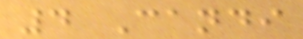4 Candi
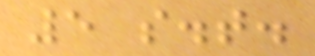5 s.t.
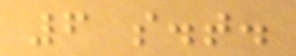6 s.t.
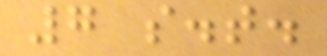7 s.t.
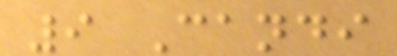9 Candi
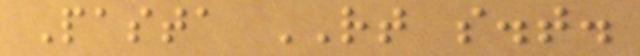Pasta RT s.t.
